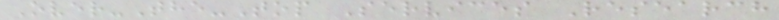Over-The-Top Services Research
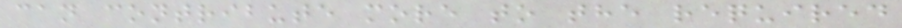can contribute more to the required
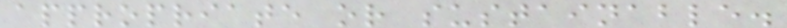appropriate or sustainable.
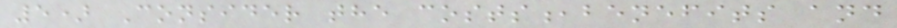5) Consider the costs,benefits and
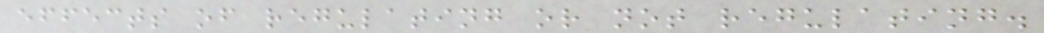effects of regulating or not regulating.
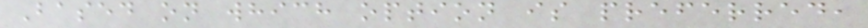Based on which option is preferred,
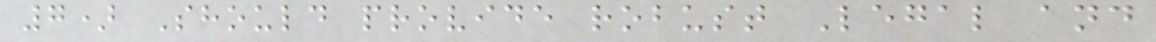7) Should provide robust Legal and
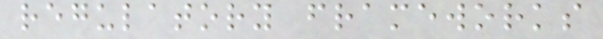regulatory frameworks
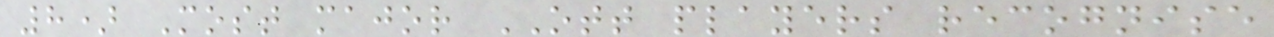8) Most major OTT players recognise
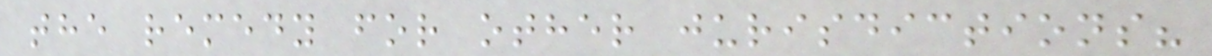the remedy for other jurisdictions?
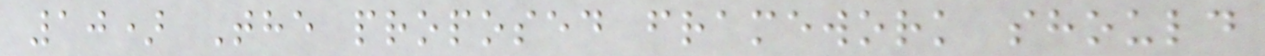10) The proposed framework should
